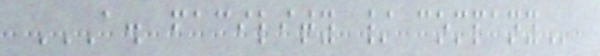A. FACILITY / COMPANY
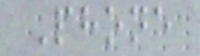Phone
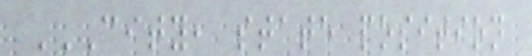CITY, STATE POSITION
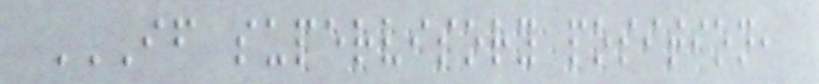IF SUPERVISORY POSITION,
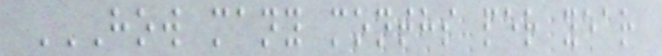HOW MANY MONTHS PER YEAR
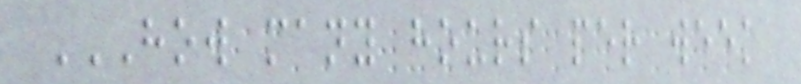HOW MANY HOURS PER WEEK
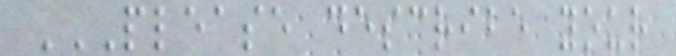PLEASE DESCRIBE YOUR
